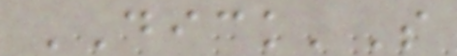DICK'S
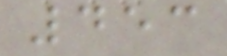453
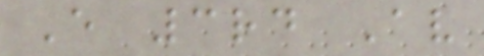E 3rd Av
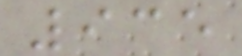935
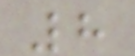8
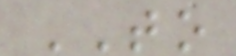TO
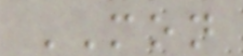MON
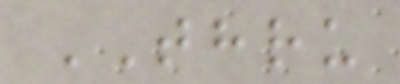THRU
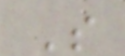S
